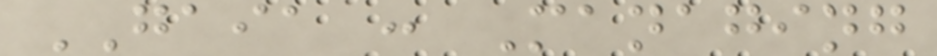GAIA : Managing
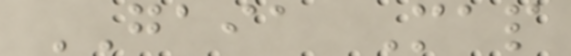GAIA Map
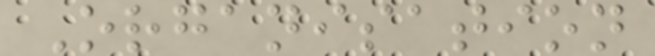Organisation
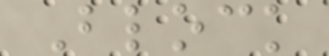Block
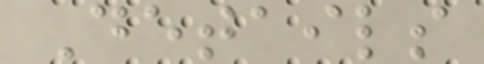Details
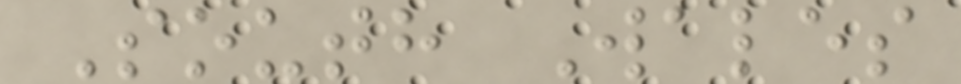South Wales
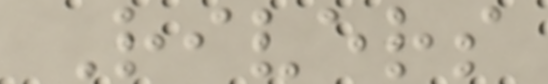Rivers
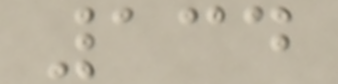134
